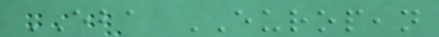EBA EUROPEAN
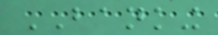BANKING
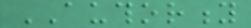AUTHORITY
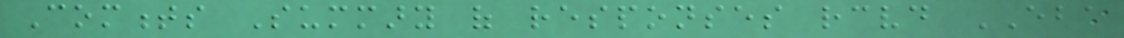Comments Summary of responses received EBA
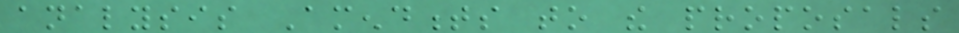analysis Amendments to the proposals
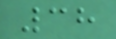38
